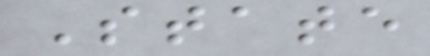State
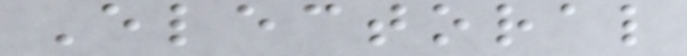Electoral
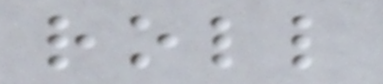roll
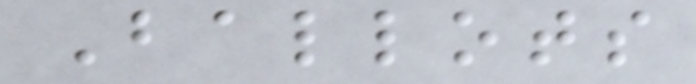Ballots
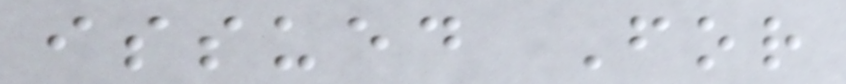issued For
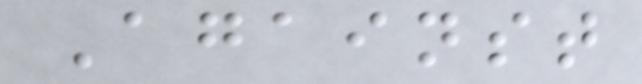Against
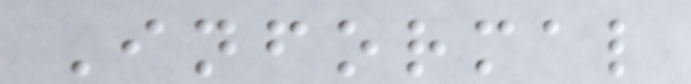Informal
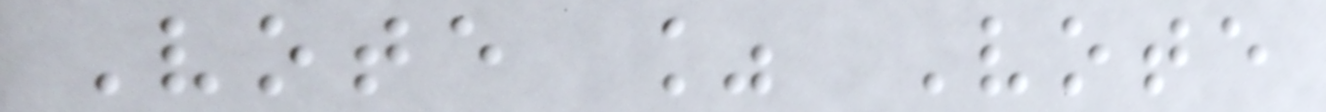Vote % Vote
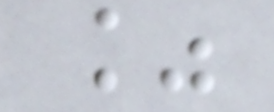%
